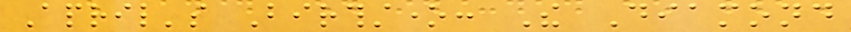April's Birthstone: The Diamond
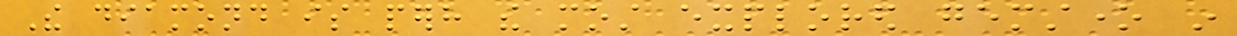The diamond is perhaps the most explored gemstone in
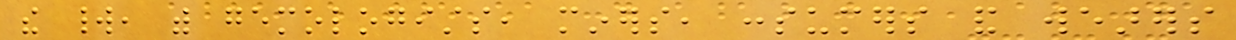the world, with gemologists, miners, consumers and wearers
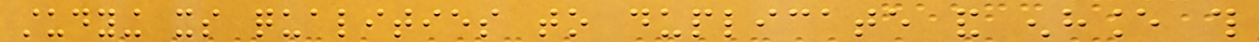studying its qualities to duplicate and enhance this
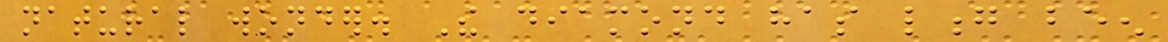natural wonder. The diamond has long been
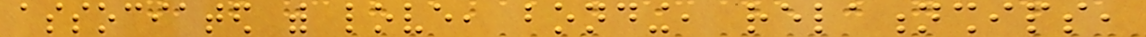associated with love, bonding, relationships,
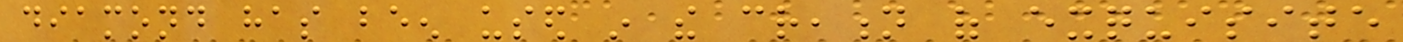diamond has been used in the creation of exquisite
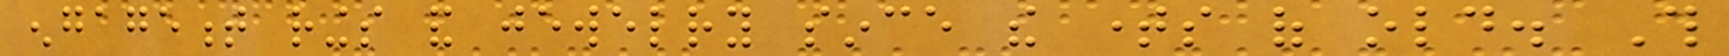engagement rings and jewelry since the times of old. This
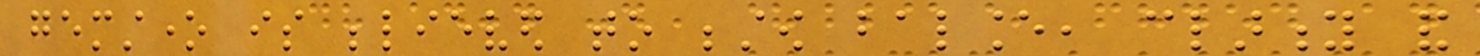gemstone is believed to bestow balance, clarity and
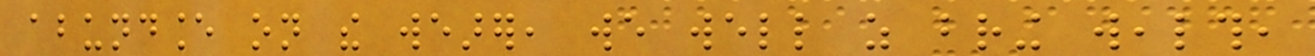abundance on the wearer, we well as bring wealth,
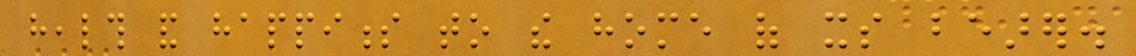health and happiness to the home of its bearer.
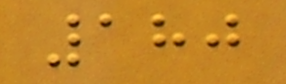180
